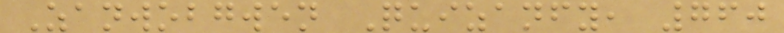Zanwobgwen Quizanfy, 760
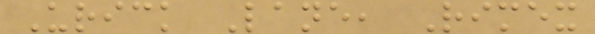Urick Lane, Rimex
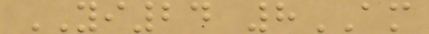YI24 8AM
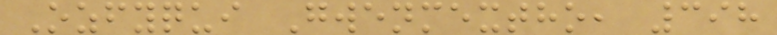Ozfyqui Gwenmextho, 398
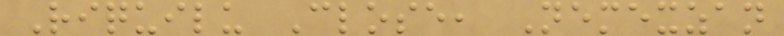Riquilu Close, Nemexzan
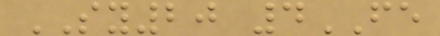SY20 4FE
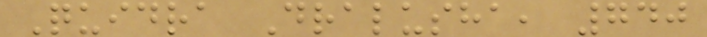Quidra Dralusha, 740
